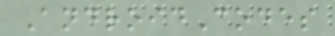AndroidCodes
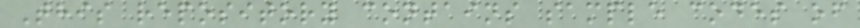This repository contains sample codes of
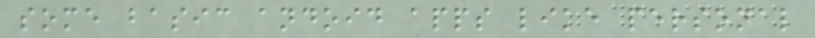some basic andoid apps like personal
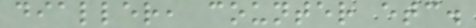dialler, counter etc.
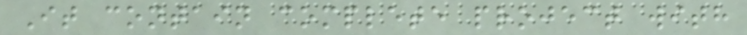It contain complete project with
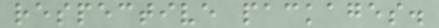respective packages.
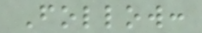Follow:
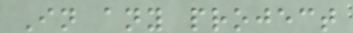In any project
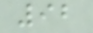92
